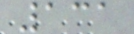131
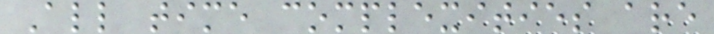All time complexities are
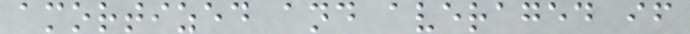amortized and averaged if
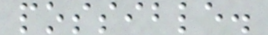possible.
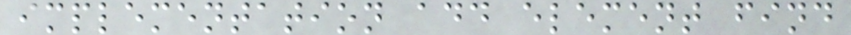implementation add element find
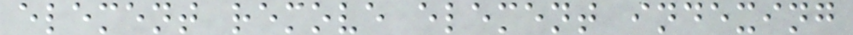element remove element indexing
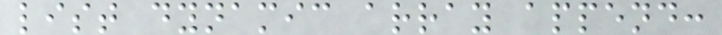list dynamic array append:
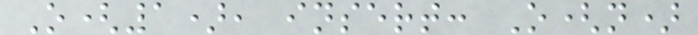O(1), insert: O(n)
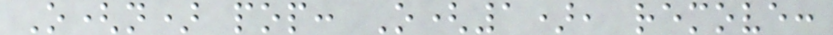O(n) pop: O(1), remove:
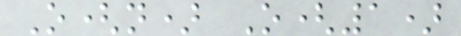O(n) O(1)
